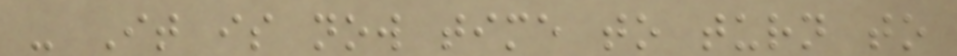- It is now time to turn to
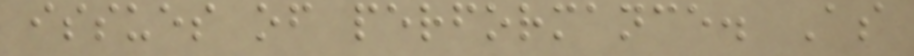issues of performance. As
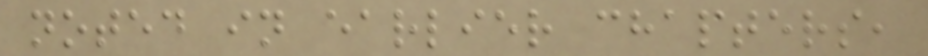noted in earlier chapters,
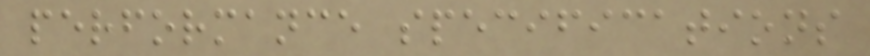performance specifications
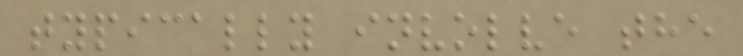typically involve the
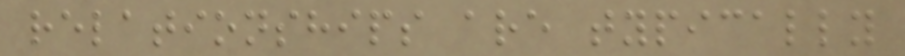relationships are typically
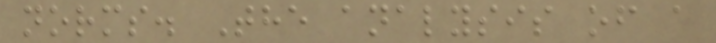norms. The analysis of a
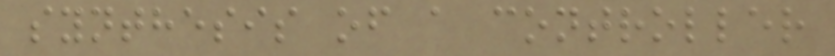synthesis of a controller
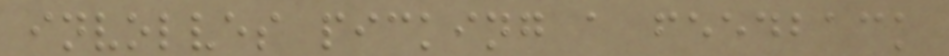involves picking a feedback
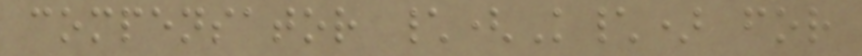compensator \(K\) for
